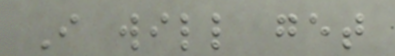I will get
